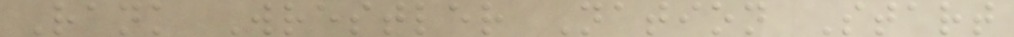Rank Wrestler Nation Start
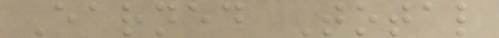Earned Total
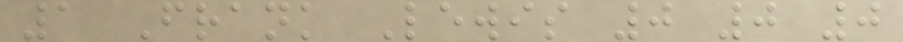1 Frank Lewis 0 0 0
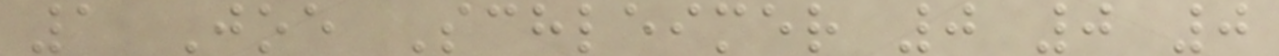1 Joe Schleimer 0 0 0
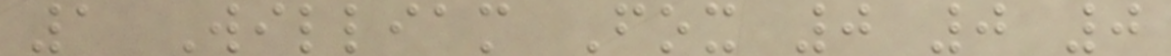1 William Fox 0 0 0
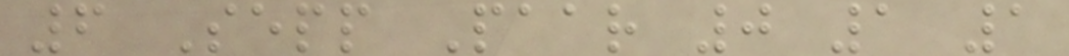6 Sepp Paar 0 1 1
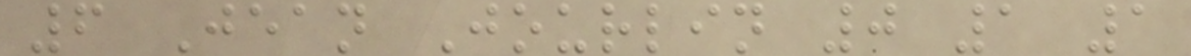6 Jean Jourlin 0 1 1
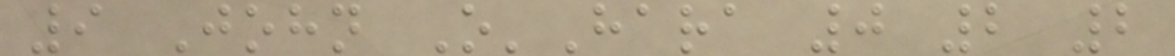9 John O'Hara 0 2 2
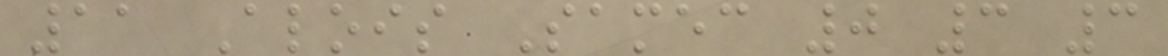11 Alois Samec 0 3 3
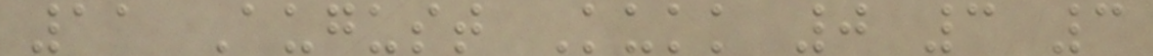11 August Kukk 0 3 3
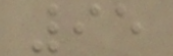95
